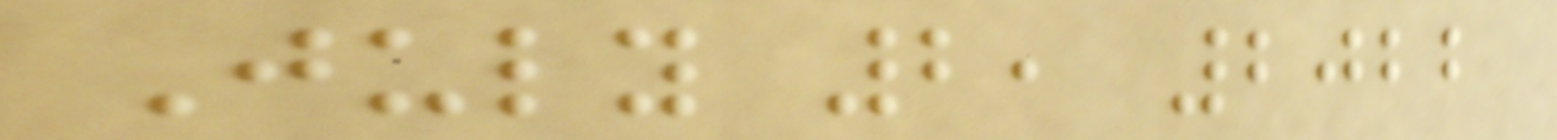July 2, 2022
